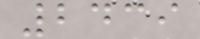2439
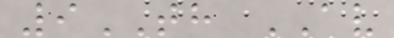9TH AV
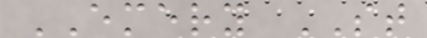EMERY ST
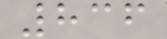836
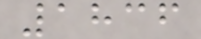1836
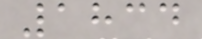1834
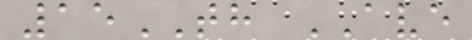15TH AVE
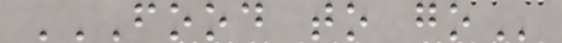FOOD TO GO
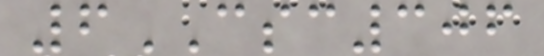6CSC306
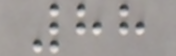88
